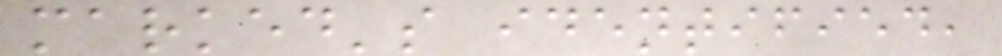marked's identified,
